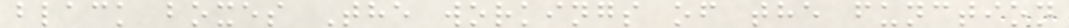black boxes The workings of the function
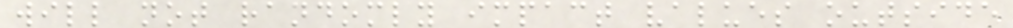will not randomly impact values outside
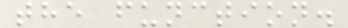the function.
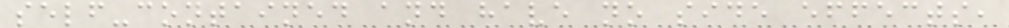self-contained and have no side effects,
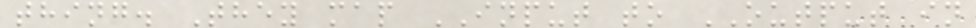thing. They map INPUT to OUTPUT in
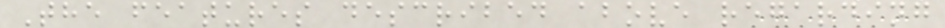The features described above regarding
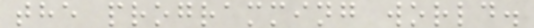the programming world.
